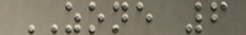ZONE 6
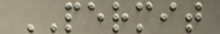PERMIT
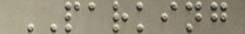PARKING
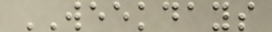WEEKDAYS
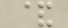&
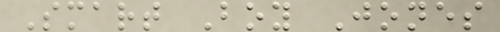Smart Boy Jones
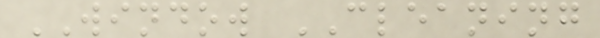WINDOW CLEANING
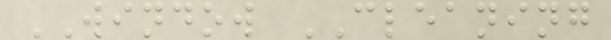WINDOW CLEANING
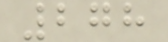278
